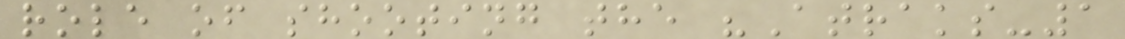role of shooting the "Atraks-1
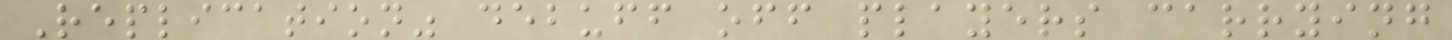Replication" debuff off players carrying
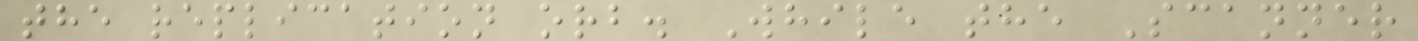the replication orb. While the Scanner
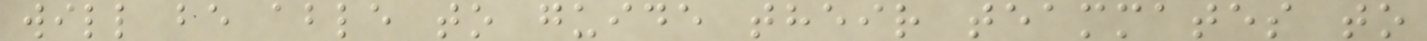will be able to guide their teammates to
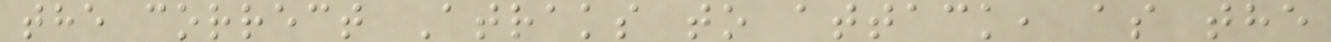the correct Atraks to attack, as the
